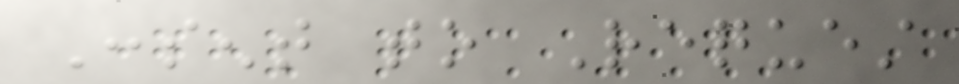Consent to Request
